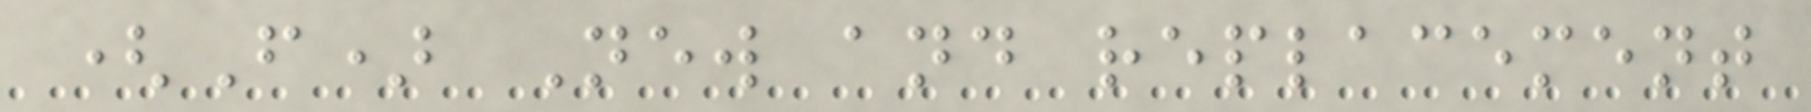(F) New and replacement
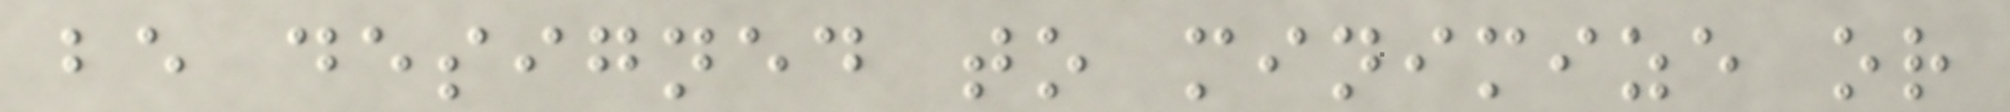be designed to minimize or
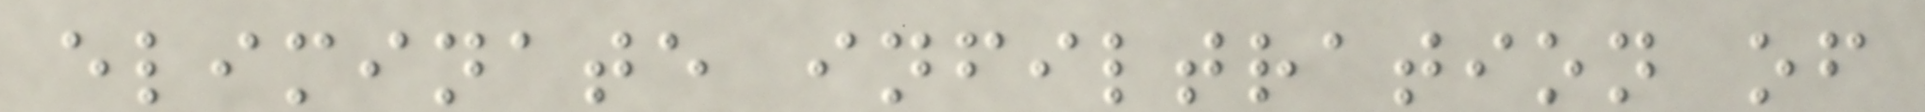eliminate infiltration of
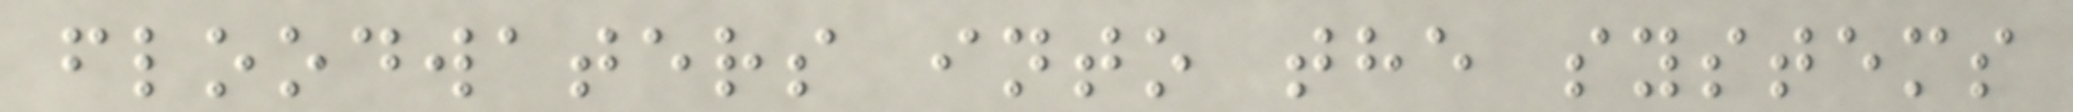floodwaters into the systems
